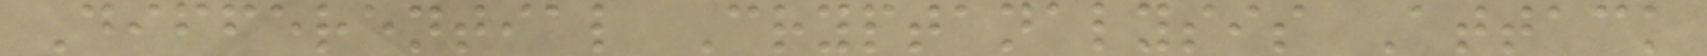Differential Cryptanalysis Attack
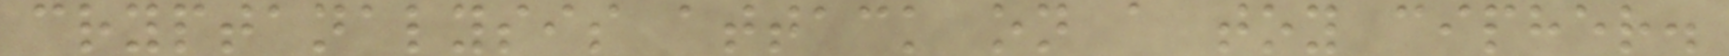cryptanalysis attack on a toy cipher.
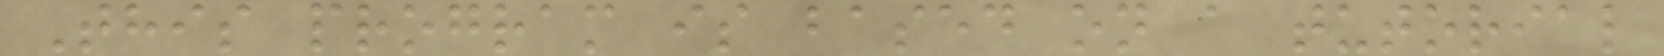This program is based on a tutorial
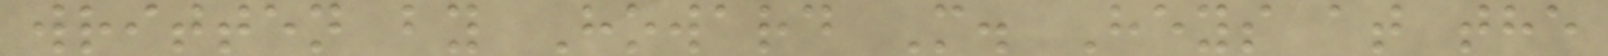written by Howard M. Heys at the
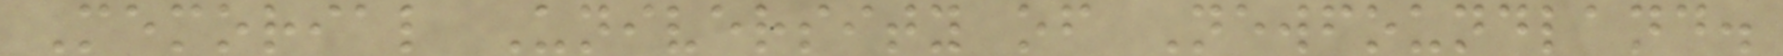Memorial University of Newfoundland.
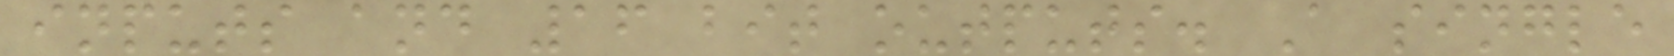inputs and 16 bit outputs. A single
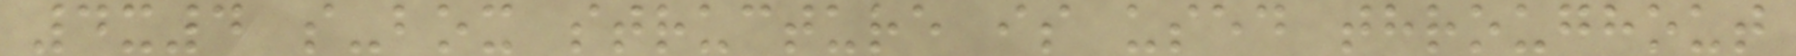4x4 s-box structure is used throughout
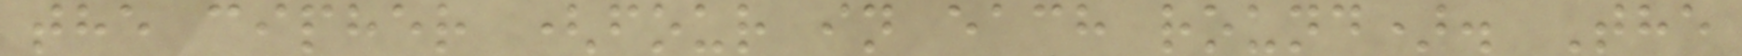the cipher (four in each round). The
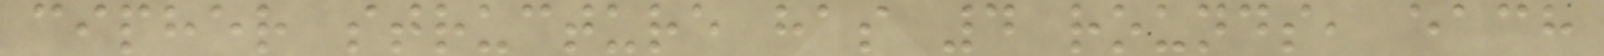cipher structure has 4 rounds, each
